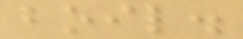boil.
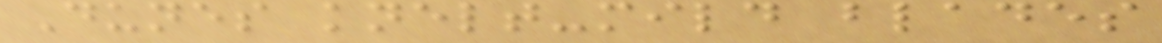Dunes knelt-mild blades
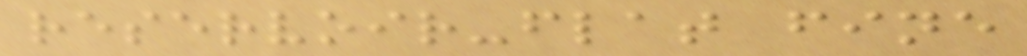reservoir-flat fine
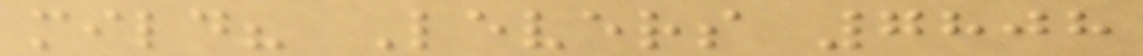mild? Levers 7808
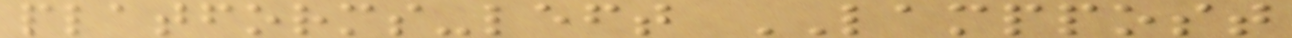platforms-left LAMPPOST
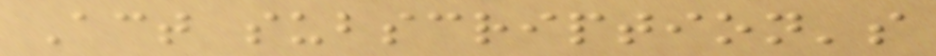Act subscription's
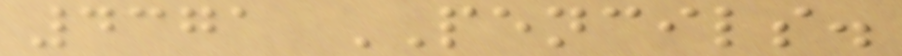4371 PENCILS.
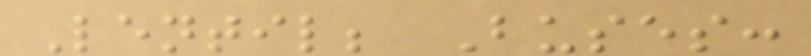Lentil; Buses:
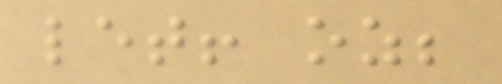let! oz;
